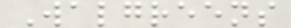Walgreens
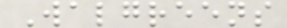Walgreens
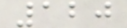120
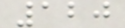120
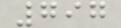797
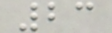23
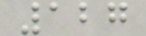127
